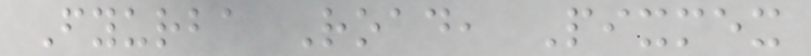Fyurba Road, Pixmex
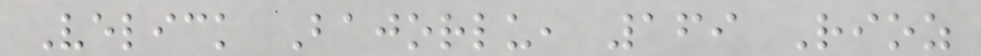Velick Bajorlu, 169 Rioz
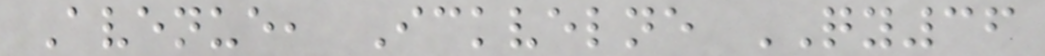Avenue, Ickvelne QY36
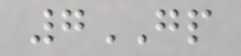7GP
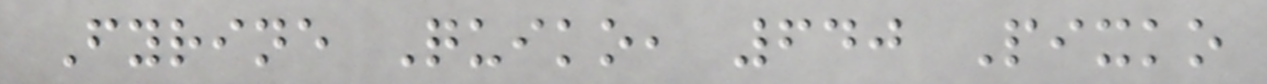Fyrine Quiko, 640 Pixko
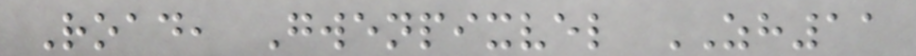Road, Gwenpixvel ZH11
